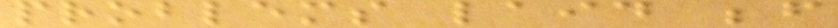problems laid before
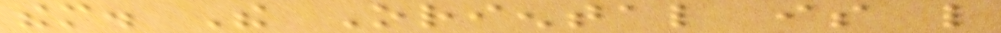them. The Oriental is like
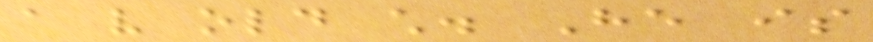a very old child. He is
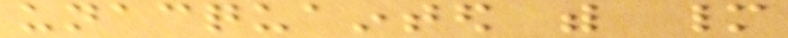unacquainted with many
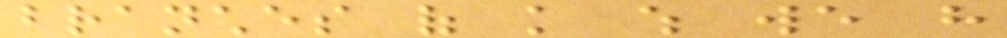branches of knowledge which we have
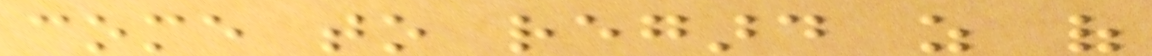come to regard as of
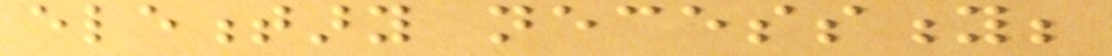elementary necessity;
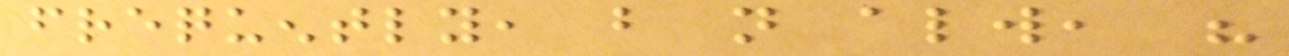frequently, but not always, his
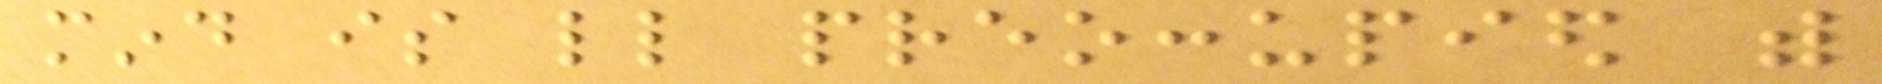mind is little preoccupied with
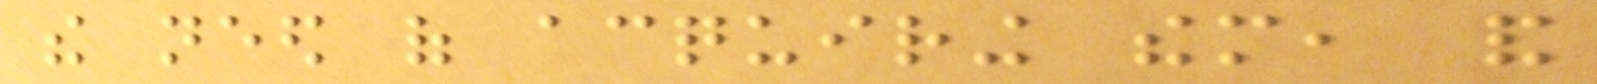the need of acquiring them, and
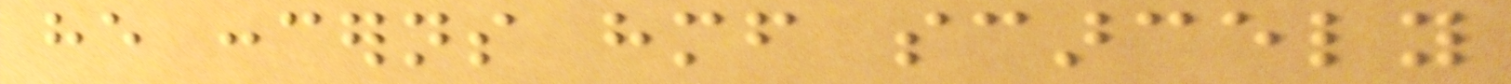he concerns himself scarcely
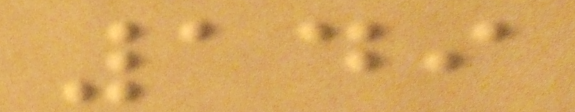149
